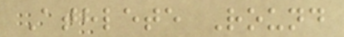Athlete Round
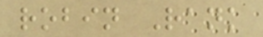robin Rank
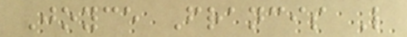Joyce Francis L
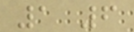1 6
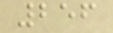256
